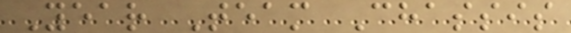Year Team Chassis
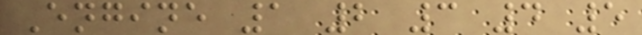Engine 1 2 3 4 5
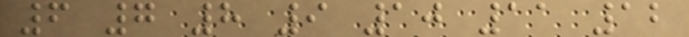6 7 8 9 10 11 12
